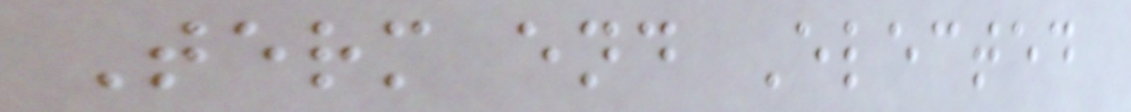Term end Elected
